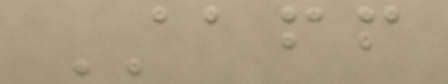Staff
